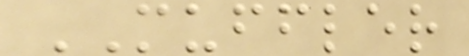MUFFLER
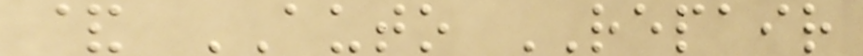& AUTO REPAIR
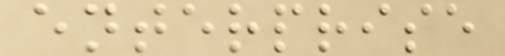enterprise
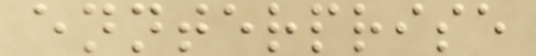ennterprise
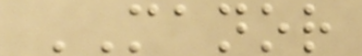MANOR
